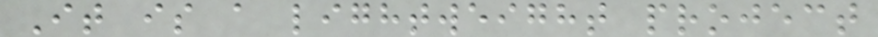It is a lightweight project
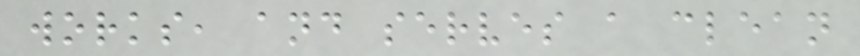works, and serves a clean
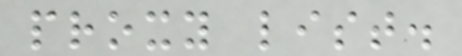proxy list.
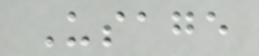Usage
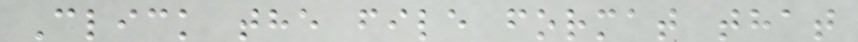Click the file format that
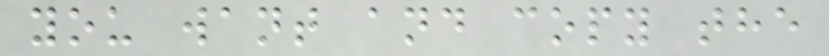you want and copy the
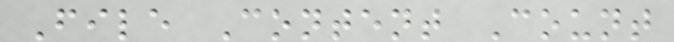File Content Count
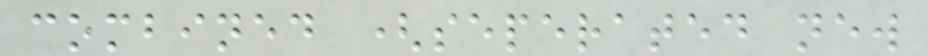combined (seperated new
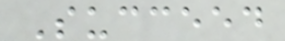Succeed
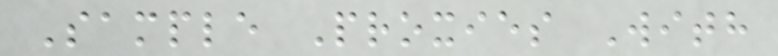Sample Proxies With
